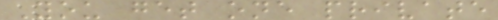You get one private
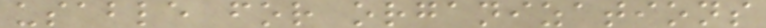usable for organizations
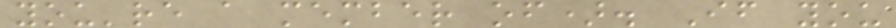you're a member of). If you
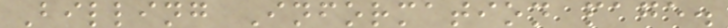Billing Information page.
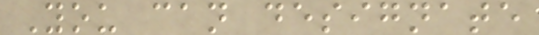You can designate
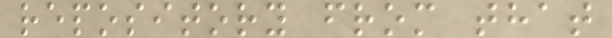repository from that
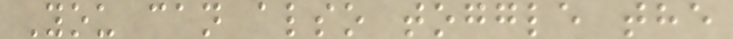You can also toggle the
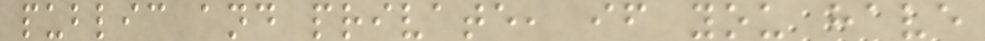public and private, if you have
